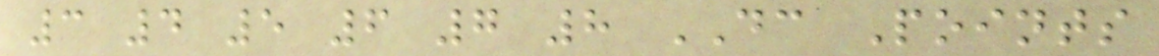3 4 5 6 7 8 DC Points
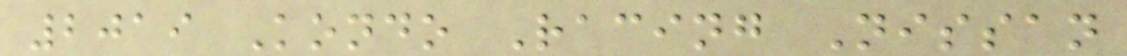2019 Kondo Racing Nissan
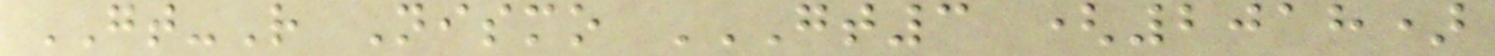GT-R Nismo GT3 (2018)
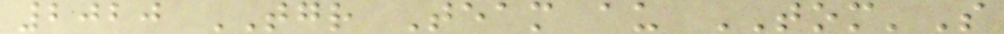2020 TGR Team au TOM'S
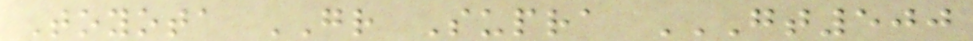Toyota GR Supra GT500
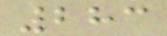283
